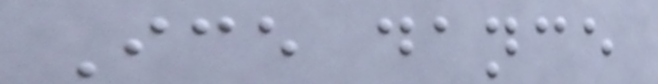Ice dance
